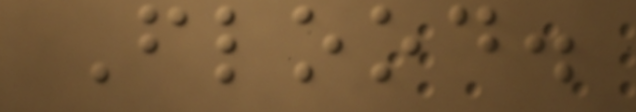Flood.
